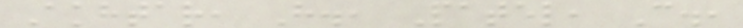Akhtar, H., Patel, C.,
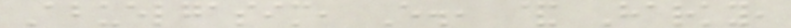Abuelgasim, E., & Harky,
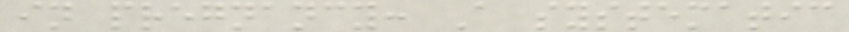in pregnancy: A systematic
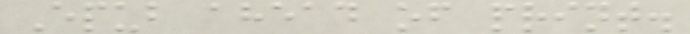Epub ahead of print.
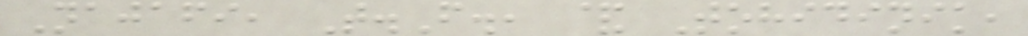Najafi, T.F., & Tohidinik,
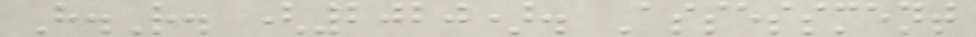H.R. (2020). Assessment
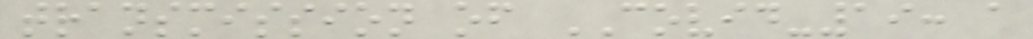transmission of COVID-19: a
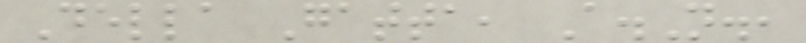Della Gatta, A.N.,
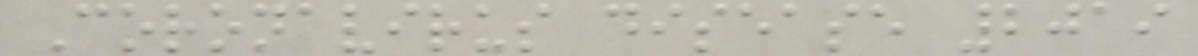Coronavirus disease 2019
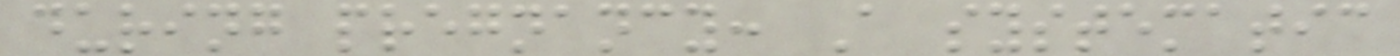during pregnancy: A systematic
